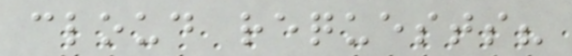cloud requests?
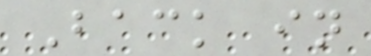Back in
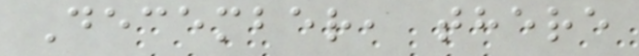December, there
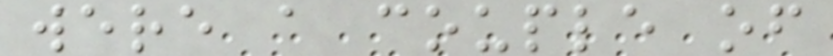were a couple of
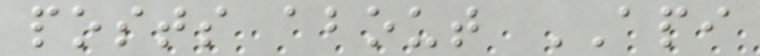posts about API
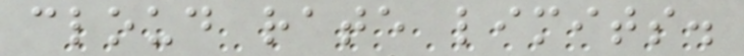cloud rate limits.
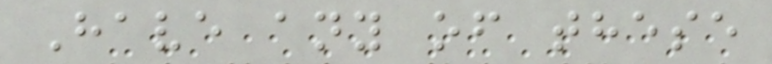Have any of these
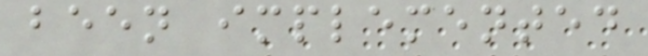been implemented
